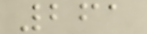261
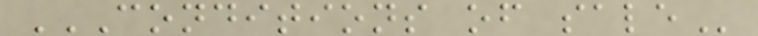CONDITIONS OF SALE
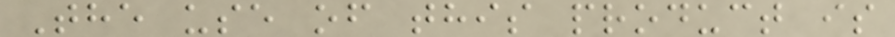The use of this product is
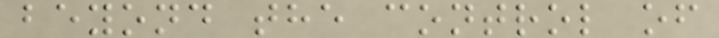beyond the control of
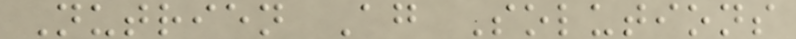Nutrien Ag Solutions
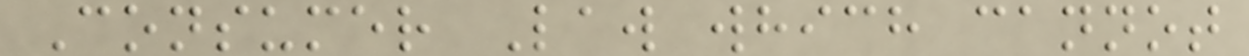Consumer Law which cannot
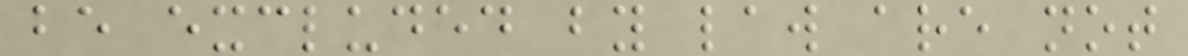be excluded by law are not
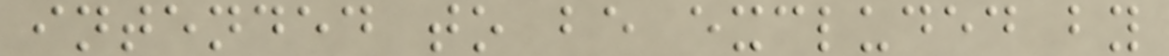intended to be excluded by
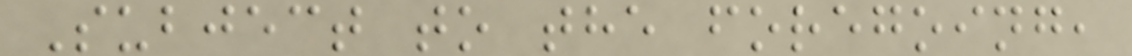Subject to the foregoing,
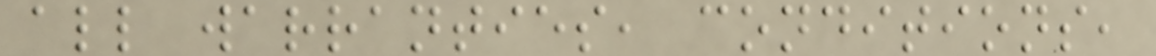all warranties, conditions,
